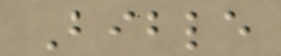Bible
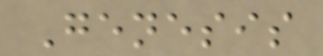Genesis
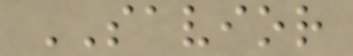SAVIOR
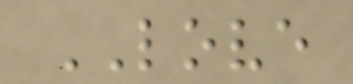LOVE
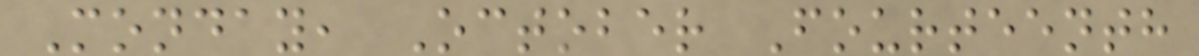Monday, October Fourteenth
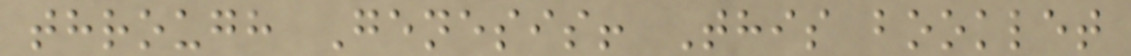through Genesis! This booklet
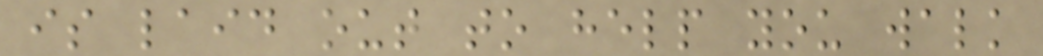is laid out to help you walk
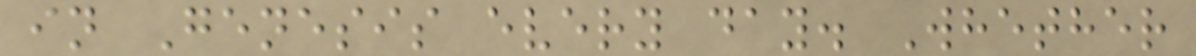in Genesis every day. Whether
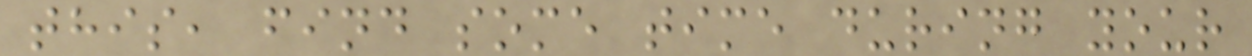this, find some time during your
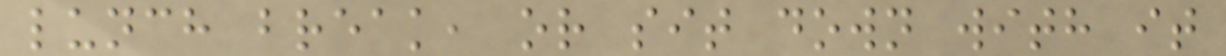lunch break, or sit down with it
